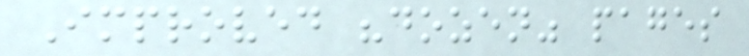Improved "dozen" pages
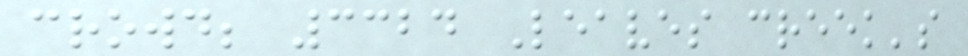crowd; 3324 Leaves creek's
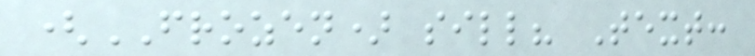(FROZEN) sill? Text:
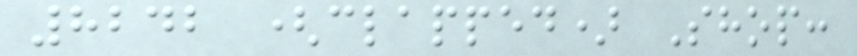8242 (clapped) Shop:
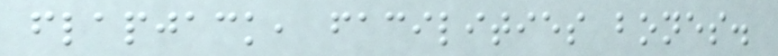flapjack, facilities bones.
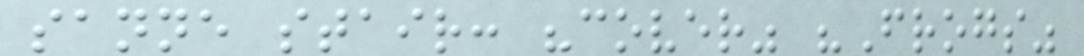sanne stair: "cover" "Frogs"
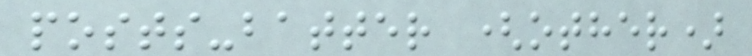posts-batter (other)
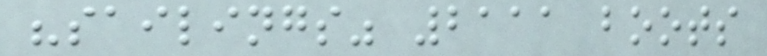"sailings" 2111 boots
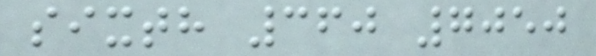sixth 360 7050
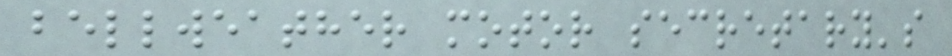bellweather motor secretary's
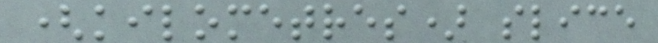(kilometres) slice
